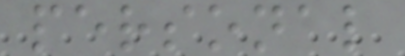personal
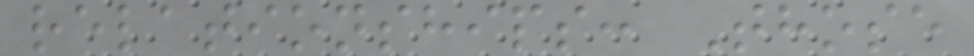relationships: Those
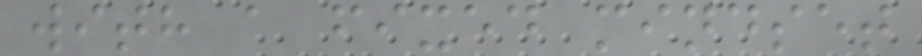with a fixed mindset
